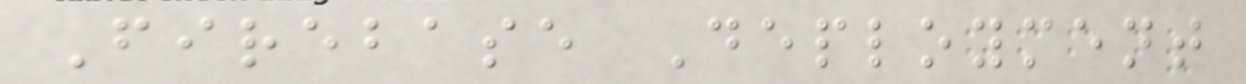Firebase Deployment
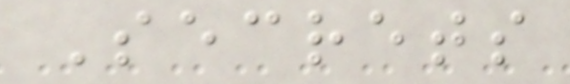Secrets
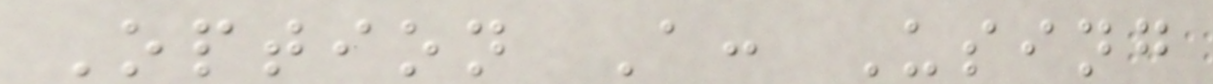Option A: Using
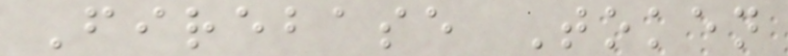Firebase Token
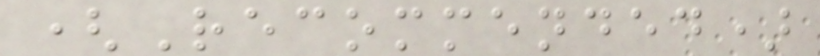(Recommended)
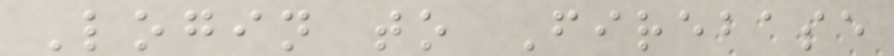Login to Firebase
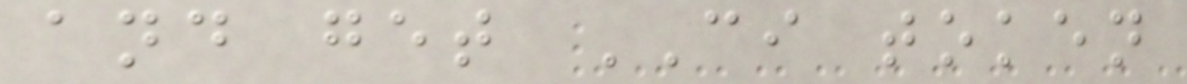and get CI token
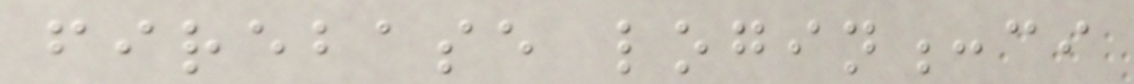firebase login:ci
